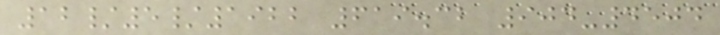12/5/1922 619.32 904-4504
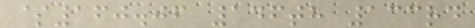$160.06 146th 133rd
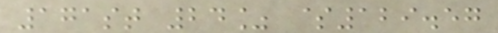171st 24% $129.57
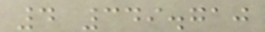4 349.710
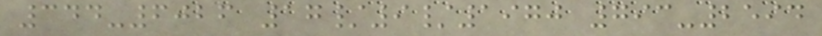344-6026 17/9/1970 793-2594
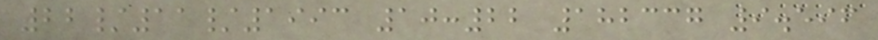22/11/1993 10:22 182337 9.596
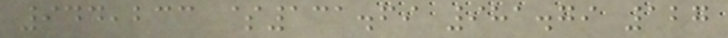944,233 $131.69 981.79 127
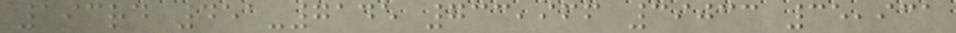193rd 451-7145 733,966 39033 35,931
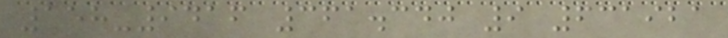158-9416 361.340 9 631921
